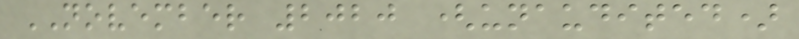NOVEMBER 2020 (unaudited)
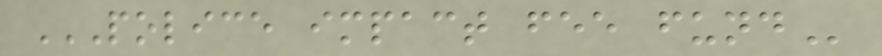POLICE IMPACT FEE FUND
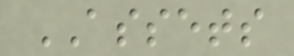ASSETS
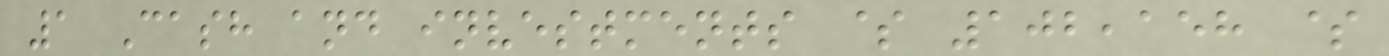1 Cash and investments $ 102,158 $
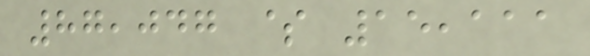87,047 $ 15,111
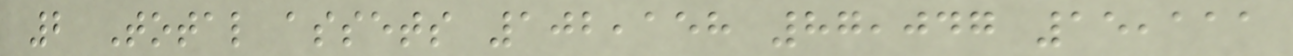2 Total assets 102,158 87,047 15,111
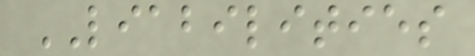LIABILITIES
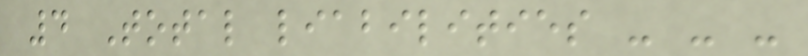4 Total liabilities - - -
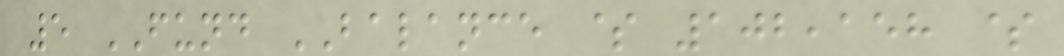5 FUND BALANCE $ 102,158 $
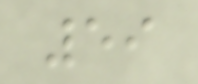59
